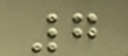7
